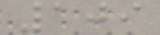109
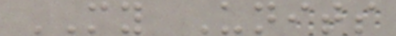MY Units
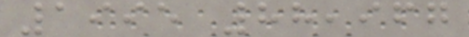1995 88,967
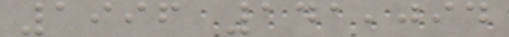1996 141,094
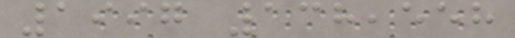1997 138,558
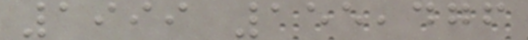1999 155,476
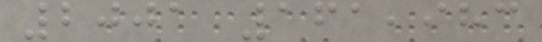2001 161,983
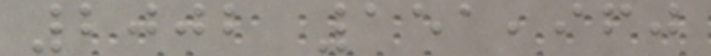2002 151,960
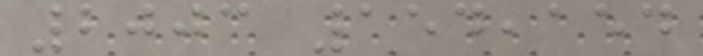2003 154,154
